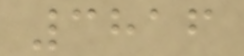3816
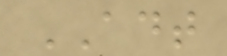ADT
